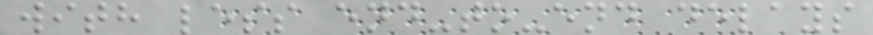with less end-to-end delays
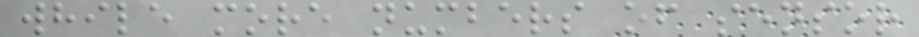while more numbers of sensor
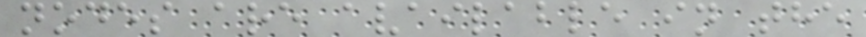nodes are available in the
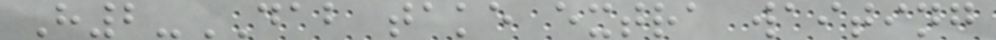H2-DAB take extra waiting
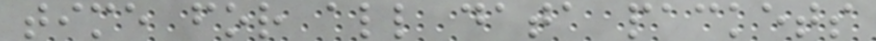time for all data packets
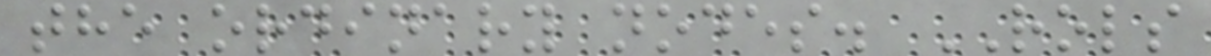the ordinary nodes. ROLS
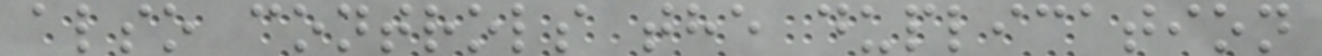also controls the duplication
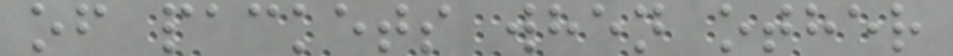of packets when other
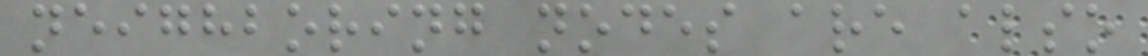neighboring nodes are also
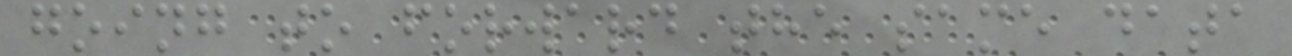going to forward the same data
